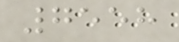7558
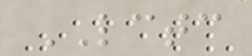LCTC
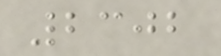2302
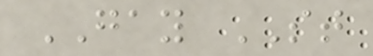GAY ST
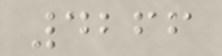4266
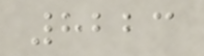8223
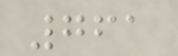761
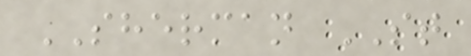SHERMAN ST
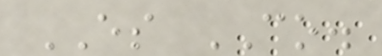ES CO.
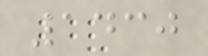1430
